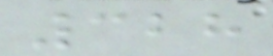328
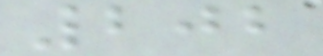202
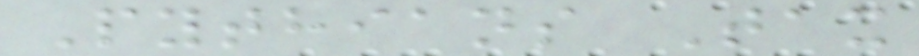Pythians Tax
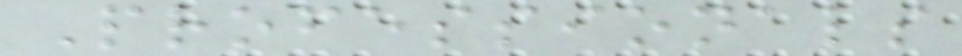Professionals
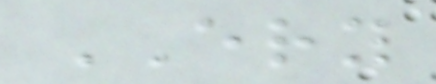ERY
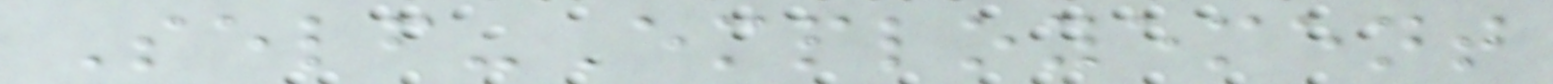Self-Employement
